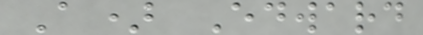A) Edward
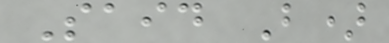Said B)
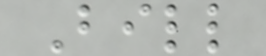Bill
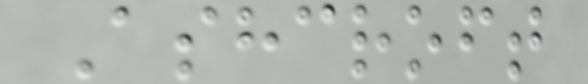Ashcroft
